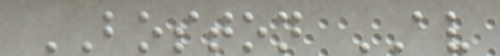BOSTON AV
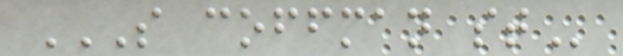S COFFMAN ST
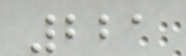221
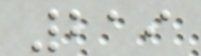219
